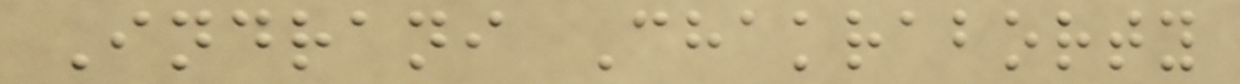Indrani Chakraborty
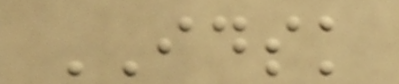IDSK
